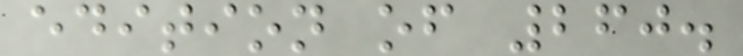edition of 260.
